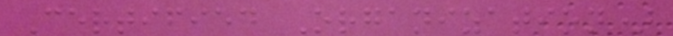Certified Organization)
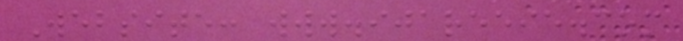Website: www.ijareeie.com
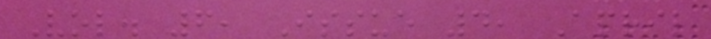Vol. 6, Issue 4, April
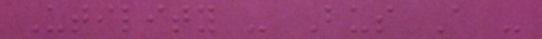Utility - Bus A -
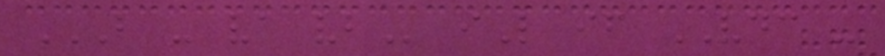B - VA VB iL if VDC -
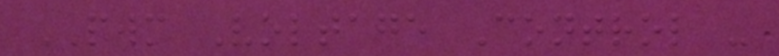PWM Voltage Control -
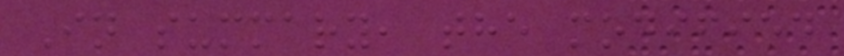In summary, the modified
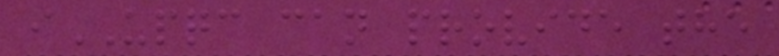iUPQC can provide the
